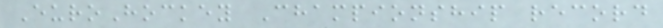EuroHockey Championship record
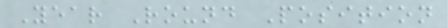Year Round Position
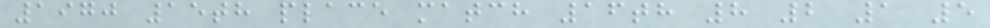1970 15th place match 16th 8 2 1 5
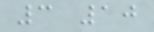3 10
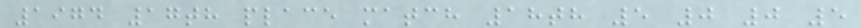1974 17th place match 18th 5 0 0 5
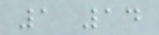1 14
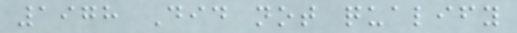1978 Did not qualify
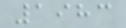1983
